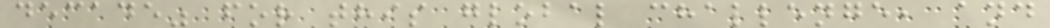decade" for this global challenge, and
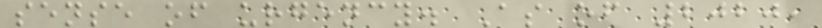sense of urgency. As of 2020,
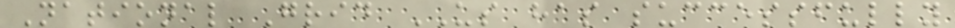National Grid US has successfully
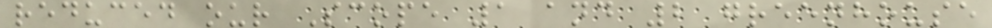reduced our Scope 1 and 2 greenhouse
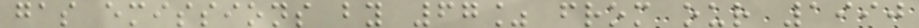gas emissions by 67% from our 1990
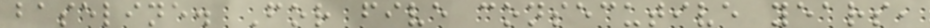baseline. For five consecutive years,
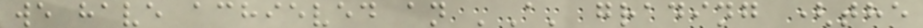we have achieved an 'A' grading (the
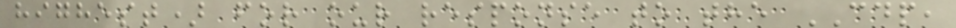highest) for our response to the CDP,
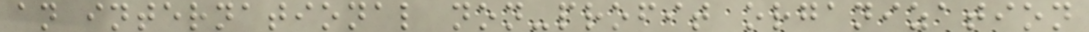an international non-profit organization
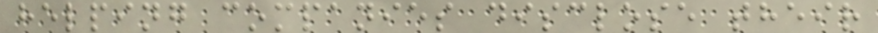helping companies disclose their
